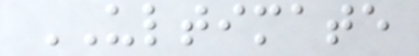ULTIMATE
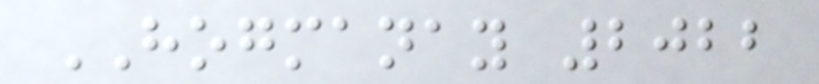HOGMANAY 2022
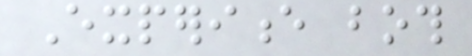Experience both
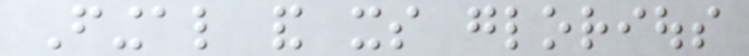Fingal and its glorious
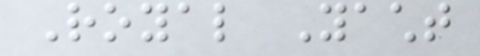Royal Yacht
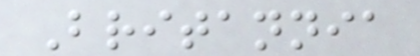Britannia
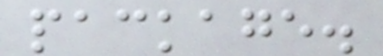package.
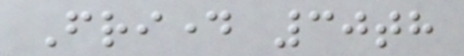Friday 30th
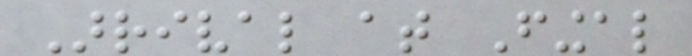Arrival at Fingal
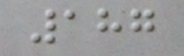187
